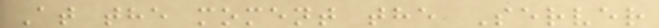At the moment the Server
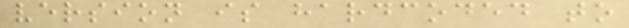version is hardcoded to
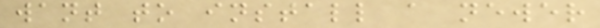want to install a newer
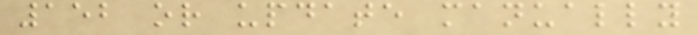152 or update manually
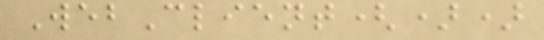WebClient())
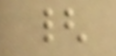{
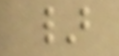}
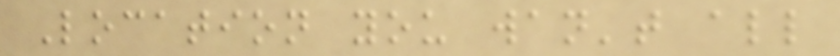Location you wan't all
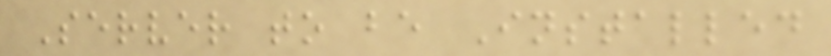Server to be Installed
